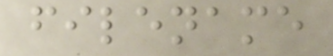filename
